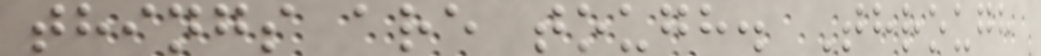things are tough. Through
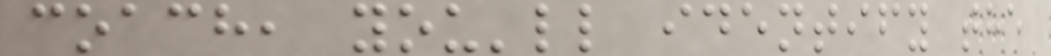coach, you'll identify the
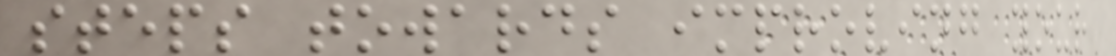steps towards improving your
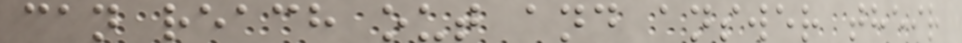can reach out and answer their
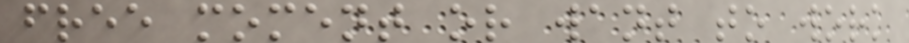free moment or want to work
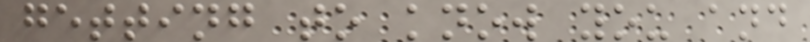getting to know you and
